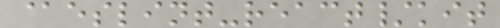@eslint-react/kit
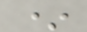*
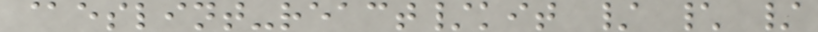@eslint-react/kit / \ /
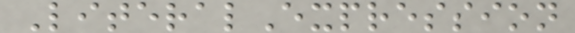LiteralExpression
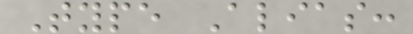Type Alias:
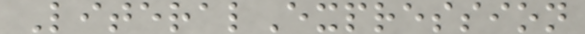LiteralExpression
